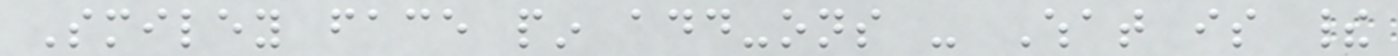Smiley face pin add-ons - What is their
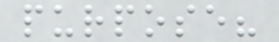purpose?
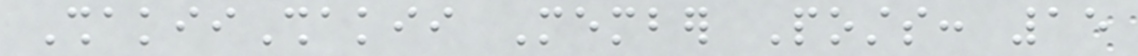ShakiiShakii Member Posts: 15
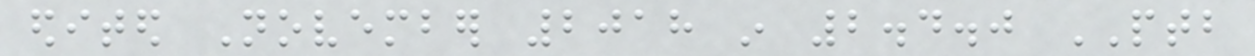edited November 2018 in 2.4.0 PTB
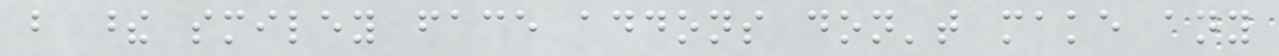but these smiley face addons don't make any
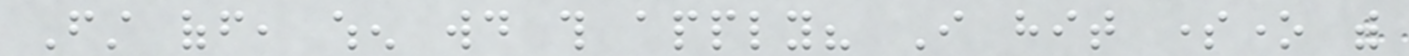First off, when would this apply? I hit someone with
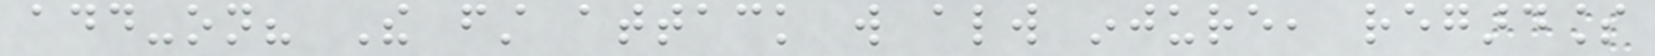add-on? The first attack will always injure, regardless
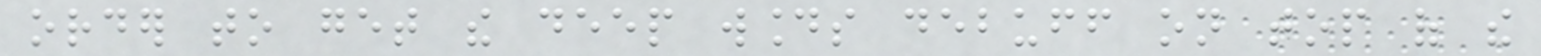order to get the deep wounds debuff on top of the
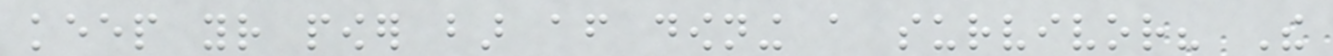keep your power bar after downing a survivor? The
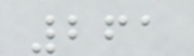261
